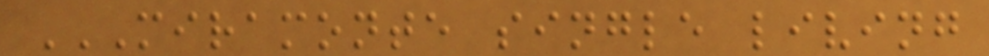MIRAMONTE SINGLE LIVING
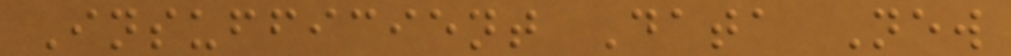Insufficient Data New
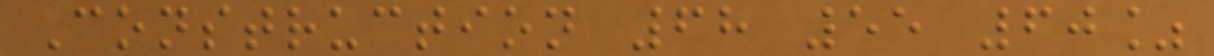Construction 68 55 60%
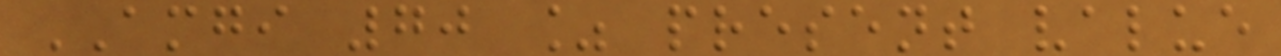AMGI 70 % present value
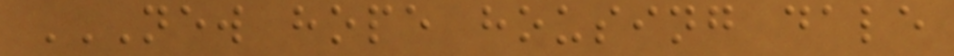NEW HOPE HOUSING DALE
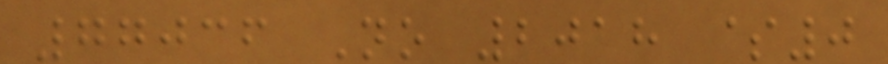77036 No 2018 $0
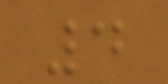4
